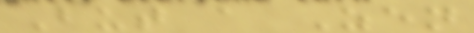But a Zen
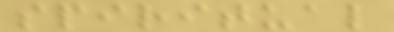spiritual
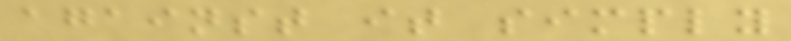against it simply
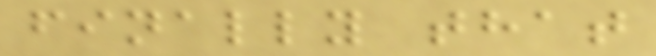finally that
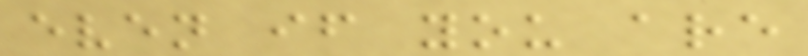even if you are
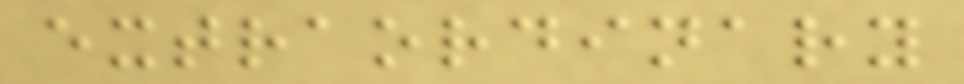extraordinary
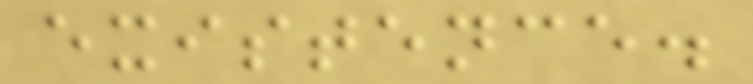existence.
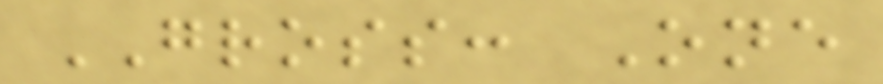GROSS: One
